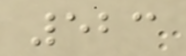523
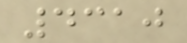4310
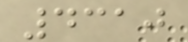4310
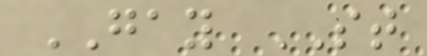GAY ST
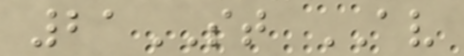21ST AV
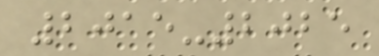2015-2025
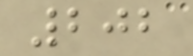202
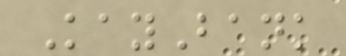KayBank
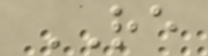RE
